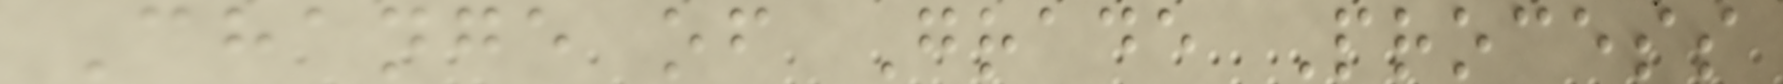Change of Grade Process
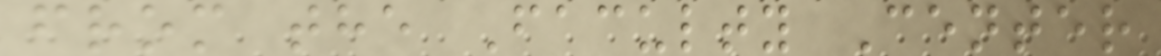from the Faculty Center
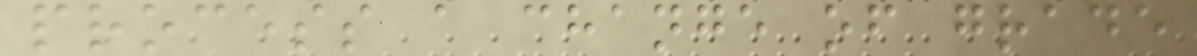process a change of grade
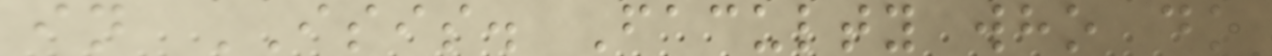in ISIS. Faculty who do
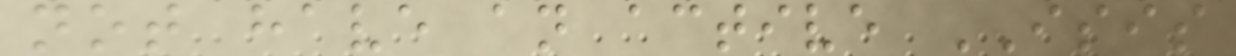not have an active ISIS
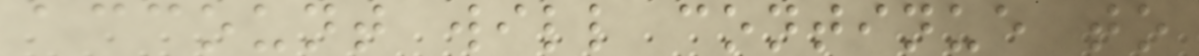account will continue to
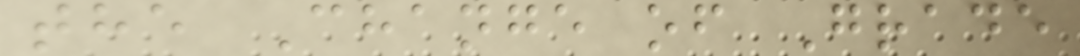the Change of Grade
